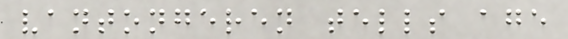vantongeren tells age
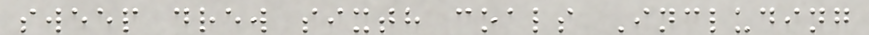sweep drew sixth coals Including
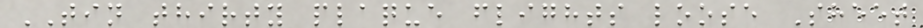TIN thirty plaque flights loose Sheet
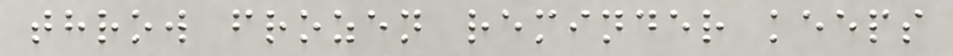throw frozen reminder keeps
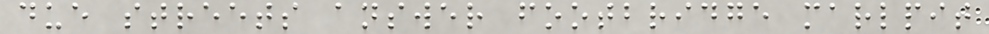due streets answer footbridge marlpit
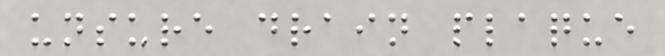unsure drain plaque
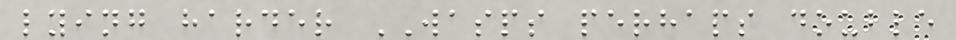lying harder WASPS perhaps double
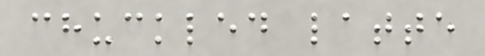chuckled latte
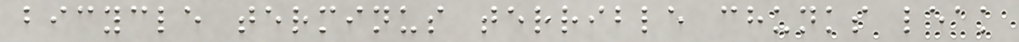bicycle terminus terrible chunks leak
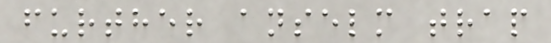further anselm trap
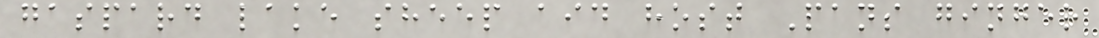gaspard lake sheep aid host Pans ginger
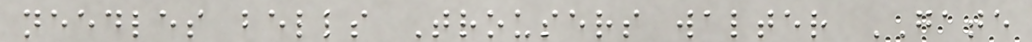needles bells Trousers walter GATE
